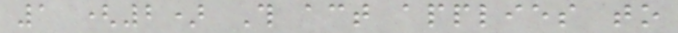1 (2) This act applies to
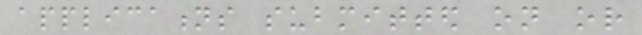applications submitted on or
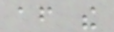after the
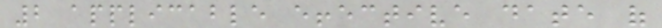2 applicable effective date of
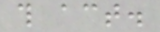this act.
